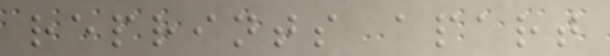reprints apart
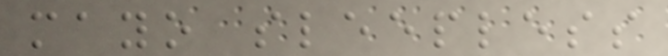mayo sleepless
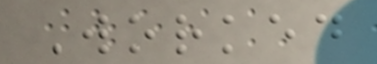Worked
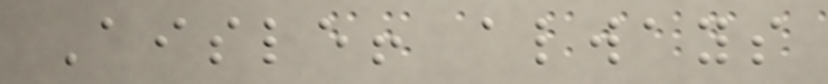Aisle! always
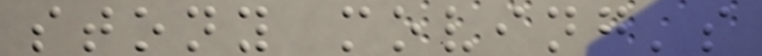stony moving's
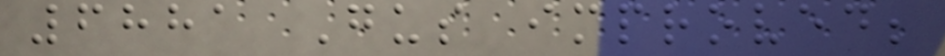6881 Gus improved;
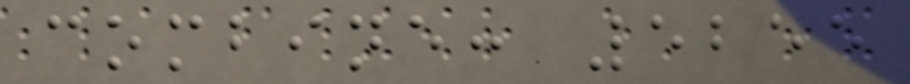combine: 5255
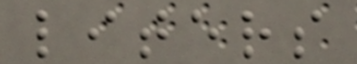liters
